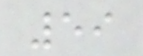59
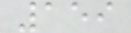159
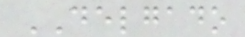DELGADO
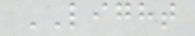LIGHT
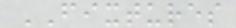FIXTURES
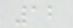12
